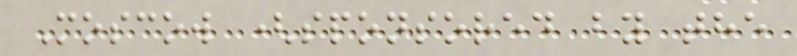Moscow (sponsored by the
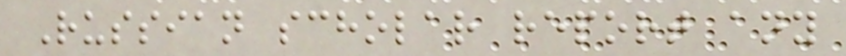Russian scholar report any
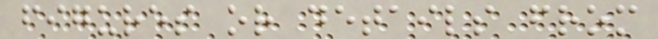figures or details from
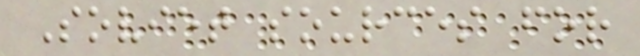Soviet sources for
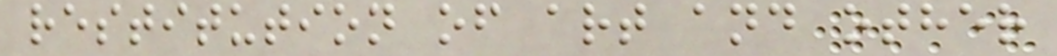restitution of art and other
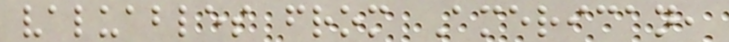valuables from American,
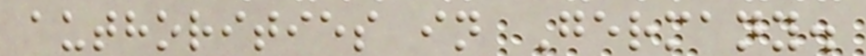authorities in Germany.
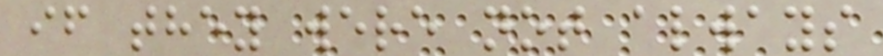if they were not always
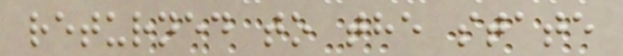returned to the state
